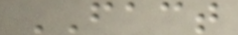FACT
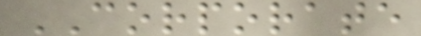CORPORATE
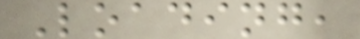Loading,
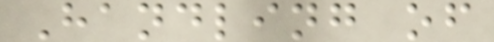Handling of
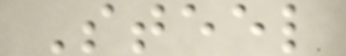Steel
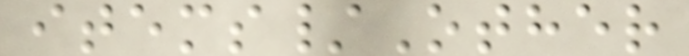items/Other
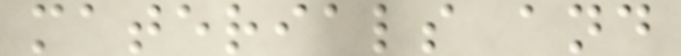materials and
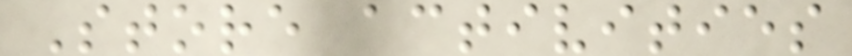Store activities
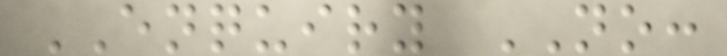ENQUIRY NO:
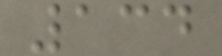134
